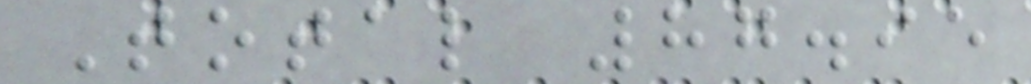Total 87.95
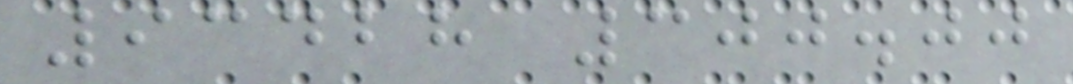93428 300.00
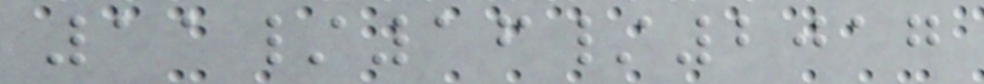11/16/2017
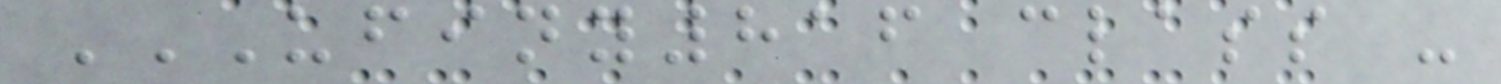UFINY816 CLASS -
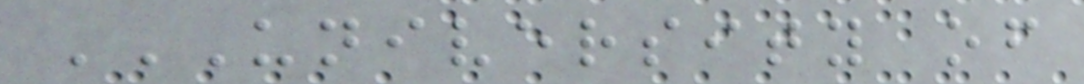UNIVERSITY OF
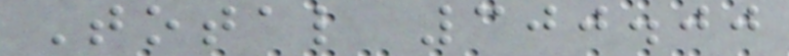Total 300.00
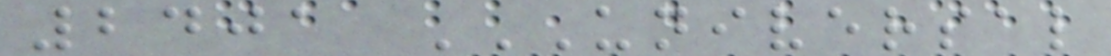2401 UNIVERSAL
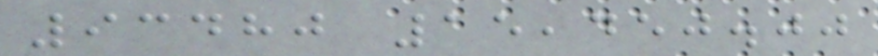93480 15,450.00
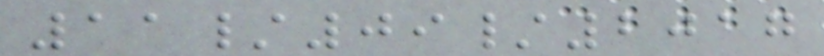11/09/2017
